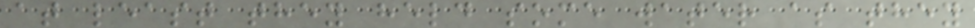at least they held some water as they
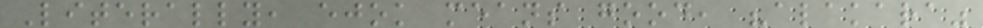Literally, ejok means good, "alakara"
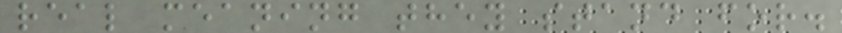real meaning they stand for.
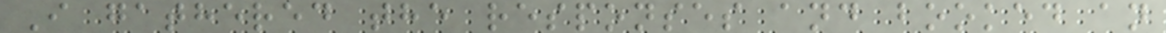I gathered the responses and booked an
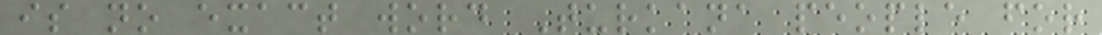is no exact word Turkana people for
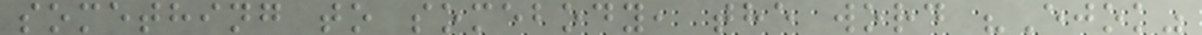something to somebody, the word "Ejok"
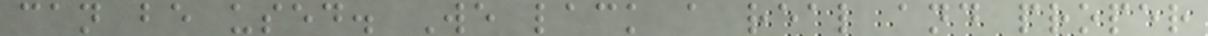can be used. We lack a real and proper
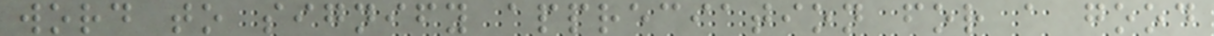word to signify appreciation for a good
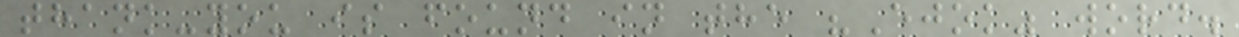thank-you is found in the "Ejok" word.
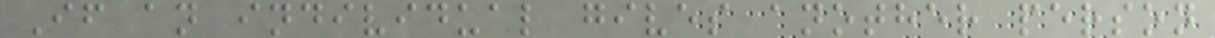If an individual gives another person
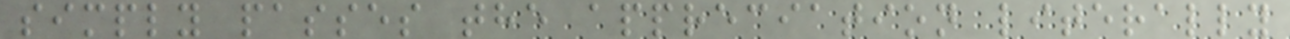simply passes the appreciation literally
